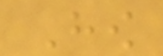How
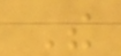The
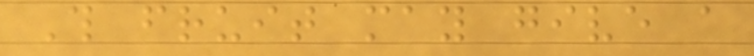This fruit may give a
